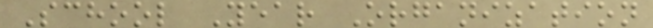School Year Organization
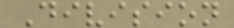Division
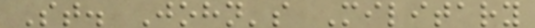St. John's Military
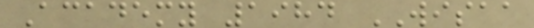Academy 1984 WISAA
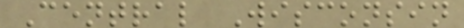Central Wisconsin
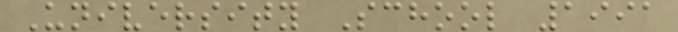University School 1991
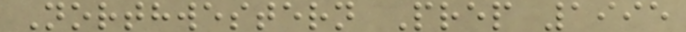Northwestern Prep 1995
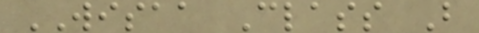WISAA Class B
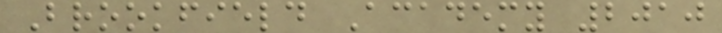Brookfield Academy 2010
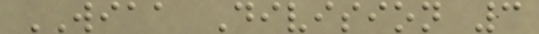WIAA Division 3
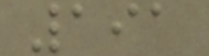191
